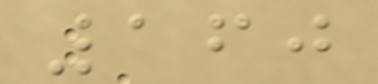160
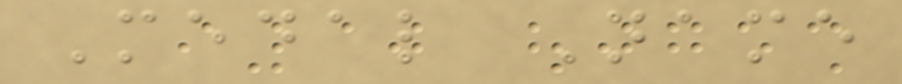Medal Name
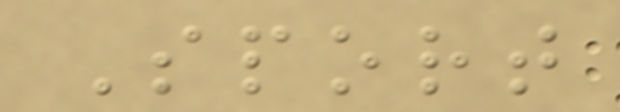Sport
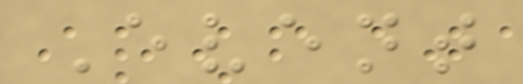Event
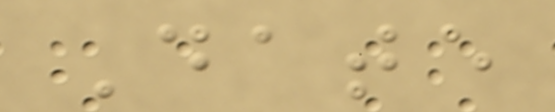Date
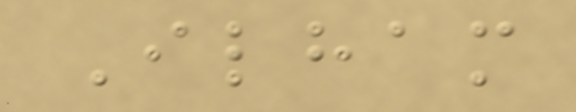Ilham
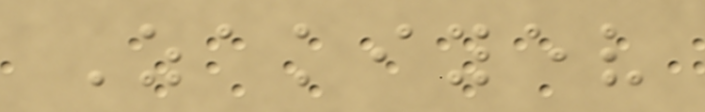Zakiyev
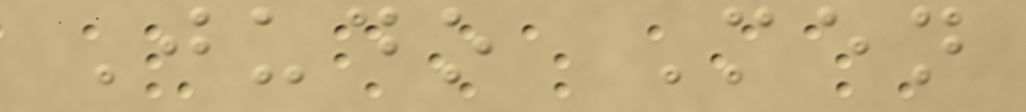Judo Men
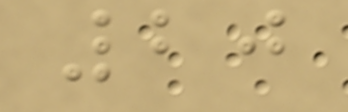20
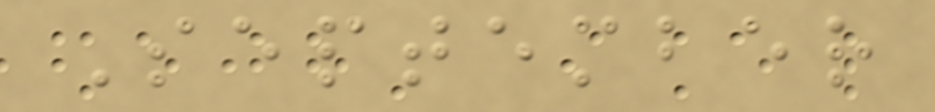September
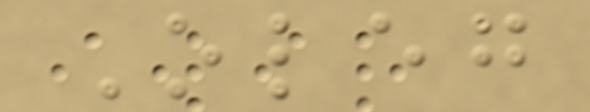Oleg
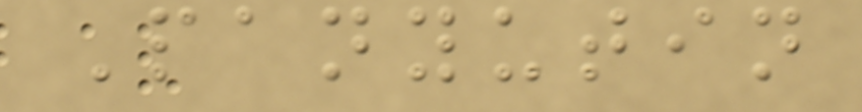Panyutin
